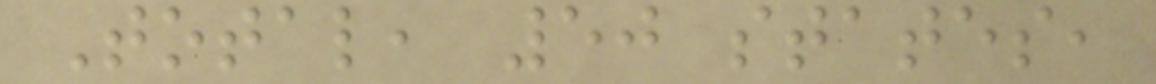Total, 50 states,
